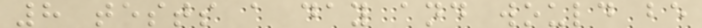8 tests a day and would be
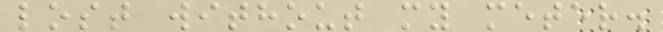lost without my meter.
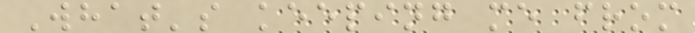What's keeping me from
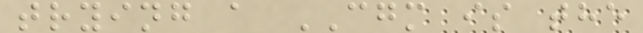trying a CGM is the
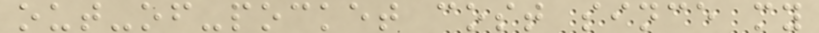out-of-pocket cost since my
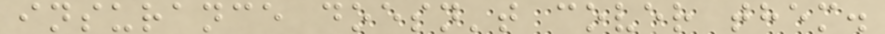insurance doesn't cover them.
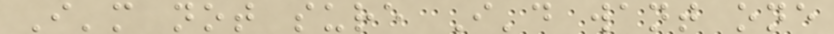I'm not sure I'd want one
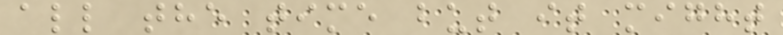all the time but it might
